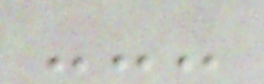---
